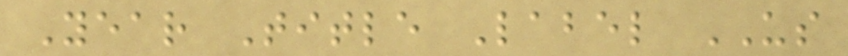Year Title Label US
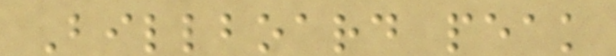Billboard peak
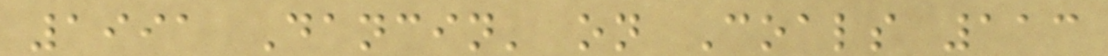1991 Dancin' on Coals 113
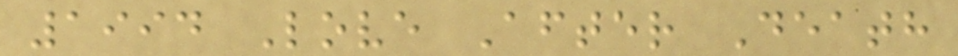1994 Love After Death
